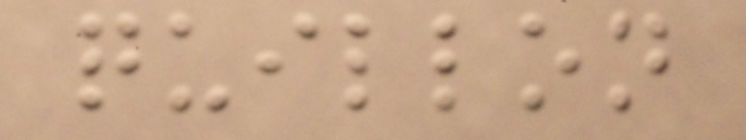quillon
